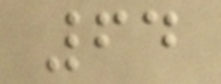64
